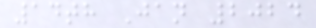14th Jan 2024
